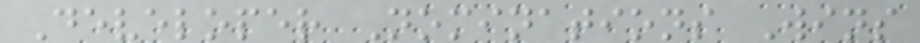Developer Nominations Wins
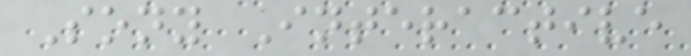Sony Interactive
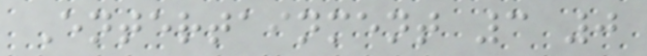Entertainment 3 0
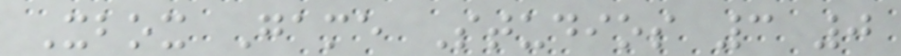Xbox Game Studios 3 0
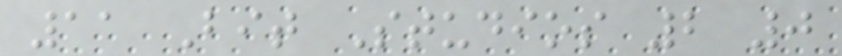11 Bit Studios 2 0
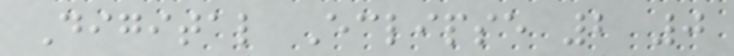Digital Eclipse 2 0
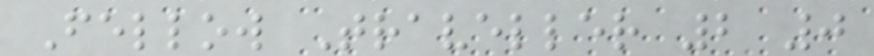Fellow Traveller 2 0
